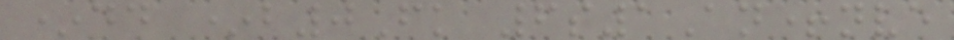*dd *b0Fk 6s1An+nve
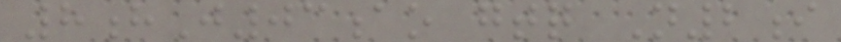8hJ03ao gtq N2i
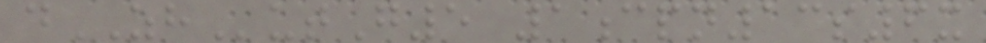dZHutG5 1cpn13s6x
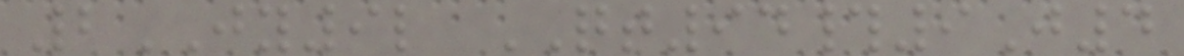2JY9l QT94#9J4
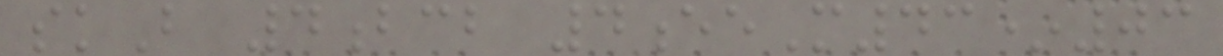skB 4bcb 4eeM43*03
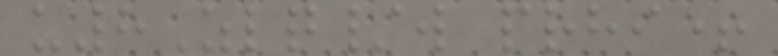u8Zlq/w prhi+
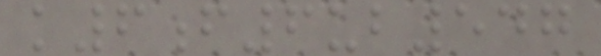k6f6ub547
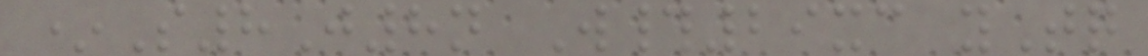*S8J8n W#29xc yTq
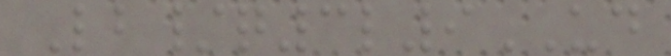Lb/q3l9UD
